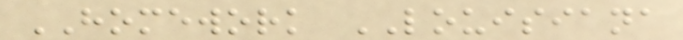HOMEWORK LOUISIANA
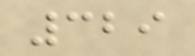329
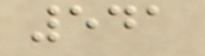541
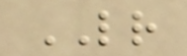LR
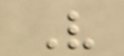V
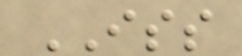ISS
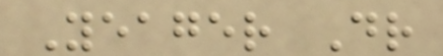Yeager Dr
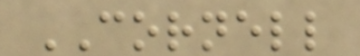CORNELL
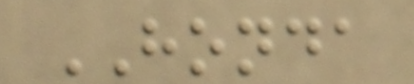HONDA
